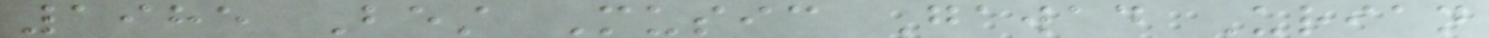1985 Best Music Gawad Urian
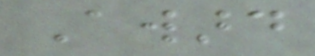Award
